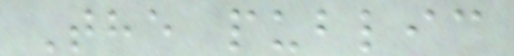The public
